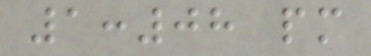1:08 pm
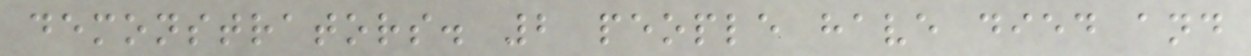demonstrators. 2 people have died and
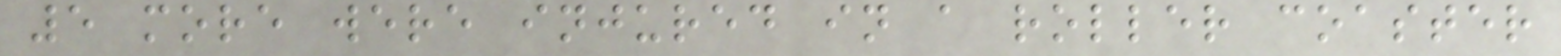5 more were injured in a roller coaster
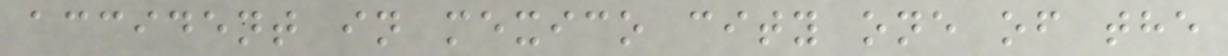accident in mexico city one of the
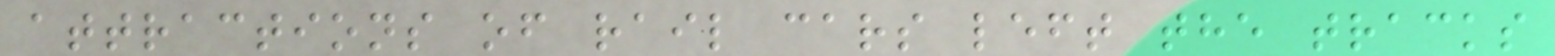attractions of rail cars left the tracks
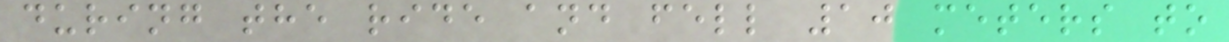during the ride and fell 10 meters to
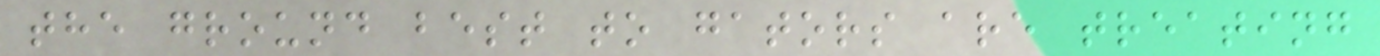the ground best to gators are treating
